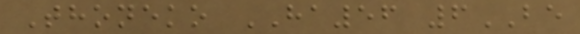Thoneko HA56 6BE
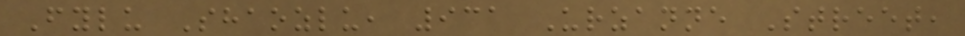Fylu Shaozlu, 931 Urzanne Street,
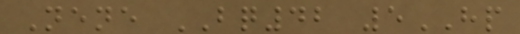Nene BQ42 5HP
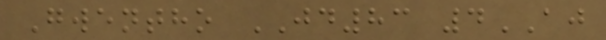Gwentho JD83 4AJ
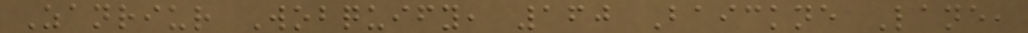Zanriur Wobquify, 160 Baickne Lane,
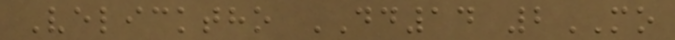Velicktho DD14 2MO
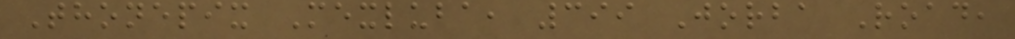Thonepix Mexluba, 399 Jorba Road,
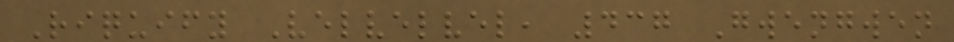Riquify Velvelvel, 437 Gwengwen
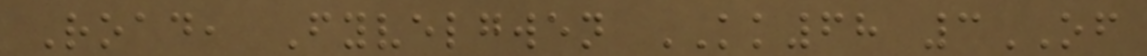Road, Fyvelgwen KK68 3OF
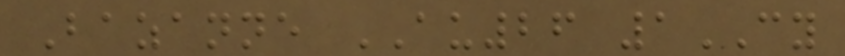Bazanne AU26 1CY
